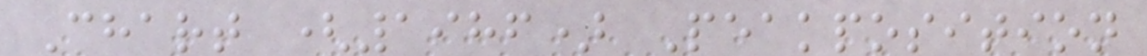Chart (1986) Peakposition
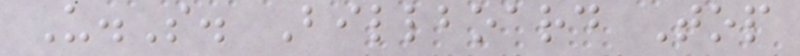U.S. Billboard Top
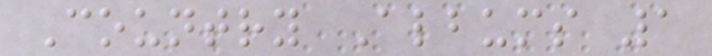Country Albums 1
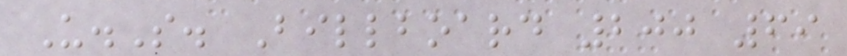U.S. Billboard 200 69
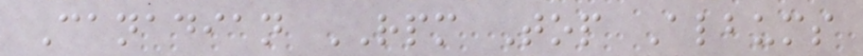Canadian RPM Top Albums
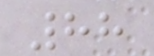88
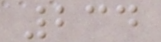234
